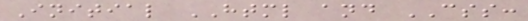Initial HTML and CSS:
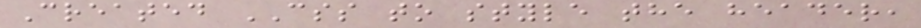Created CSS to style the header,
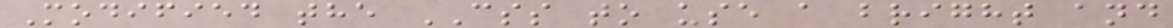Modified the CSS to use a bright and
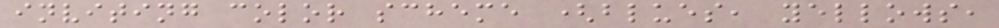inviting color scheme (blues, yellows,
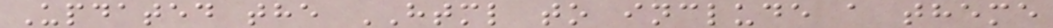Updated the HTML to include a theme
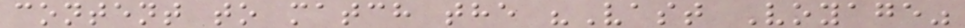content to match the "Vast Voyage"
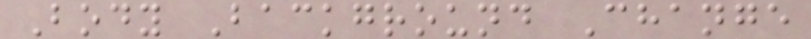Body Background Change
